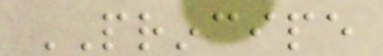PRINCIPE
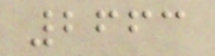2663
